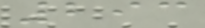293
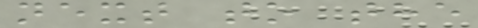next to the
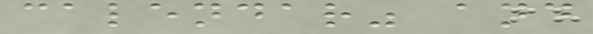calendar" and
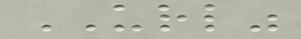URL"
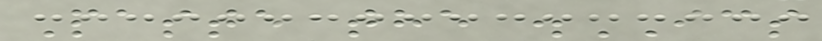Paste the .ICS
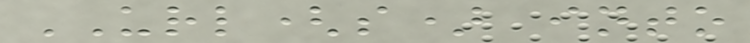URL(s) into
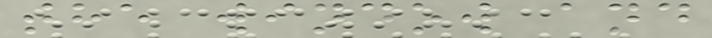the window and
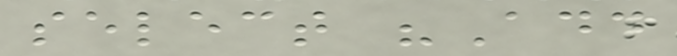select "Add
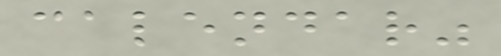calendar"
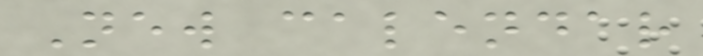New calendar
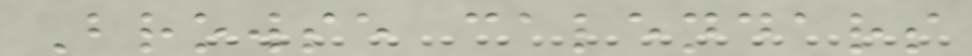Browse calendars
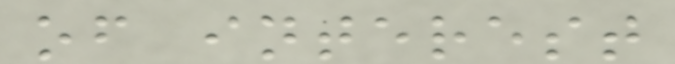of interest
